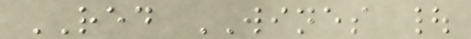RED WINES |
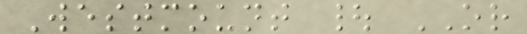Westmount | OR
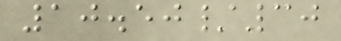10.50/30
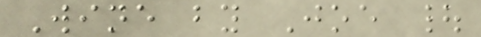Wine by Joe |
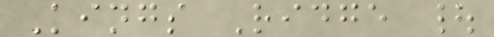Kings Ridge |
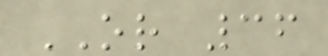OR 36
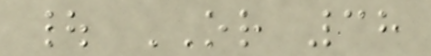| OR 38
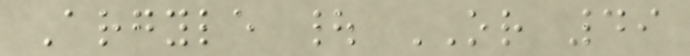Argyle | OR 49
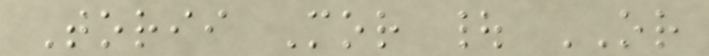Torii Mor | OR
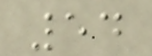54
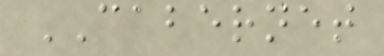CABERNET
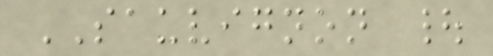SAUVIGNON |
